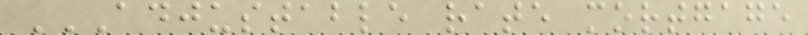ADJUSTABLE RATE MORTGAGE
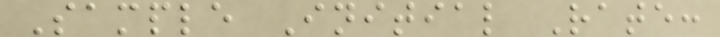Sample Initial Rate:
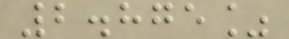2.875%
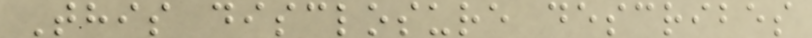This disclosure describes
